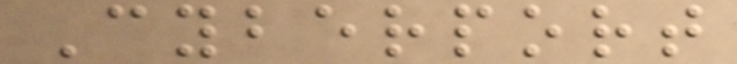Cyberport
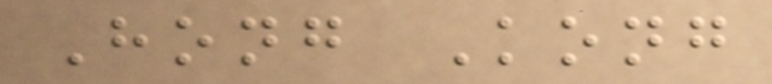Hong Kong
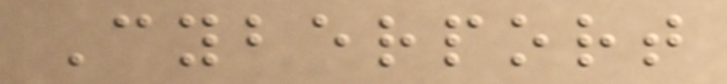Cyberport
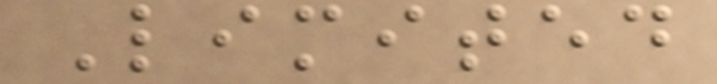Limited
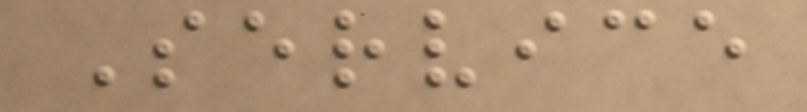Service
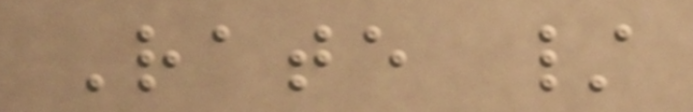Rate /
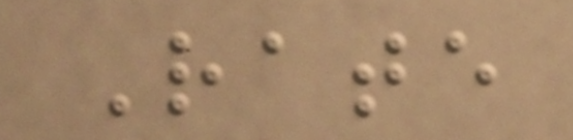Rate
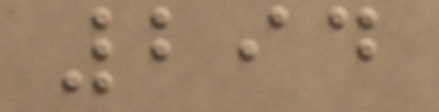294
